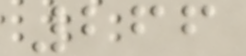266
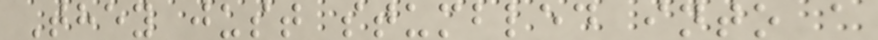They just stumbled into a
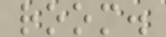room.
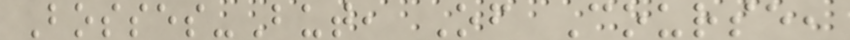Bosses-But, Of Course,
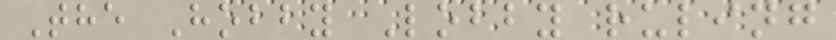The Hobby Lobby ruling
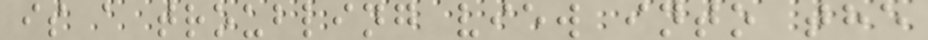is a troubling view into the
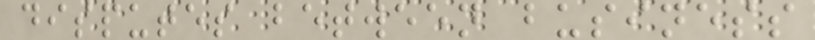disputes between business
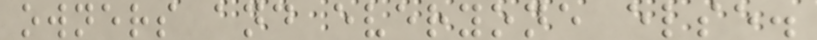owners and everyone else.
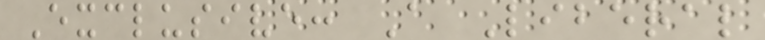Exclusive: A Liberal
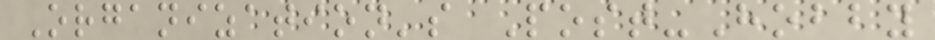Organization's Post-Hobby
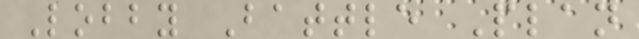Lobby Battle Plan
